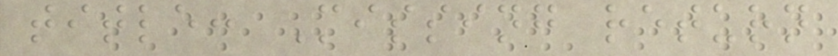title: Missing return
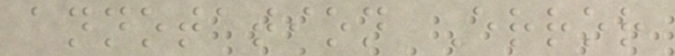annotation Error
